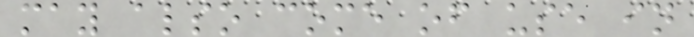may also come of use in
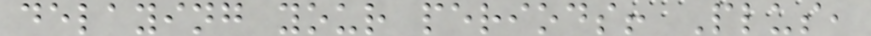delaying your periods! Plus,
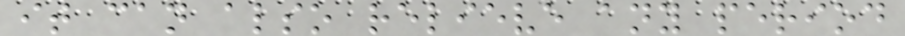it can also relieve any period
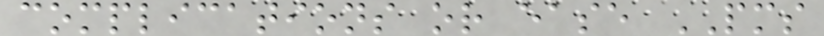complications or ease PMS
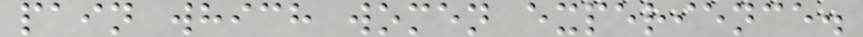pain which women experience.
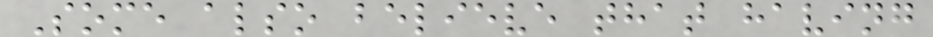Some also believe that having
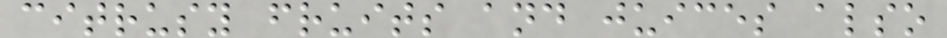citrusy fruits and juices also
